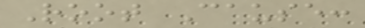Root Cause:
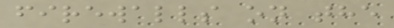firewalls on the
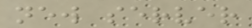new server
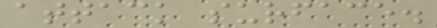attack surface.
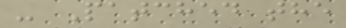- Patched the
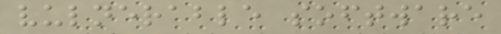vulnerable software
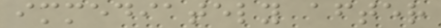immediately after
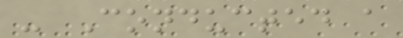- Conducted a
